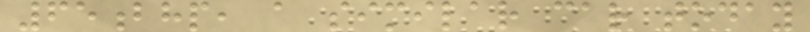65bhp, a similar car today
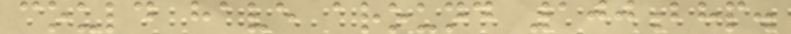could have around 100bhp.
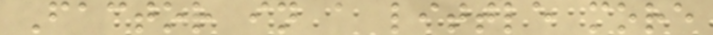Factor in a little more
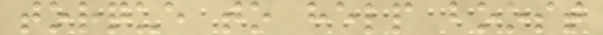torque to help boost
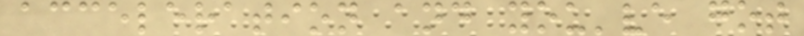acceleration and you've got
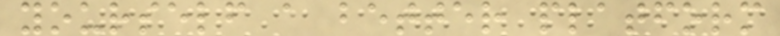yourself a better platform
